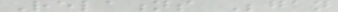Relations Began
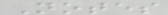Notes
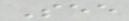See
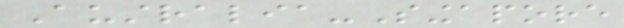Australia-Singapore
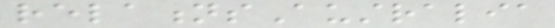relationsAustralia
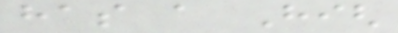has a High
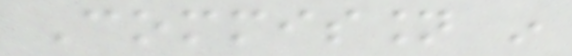Commission in
